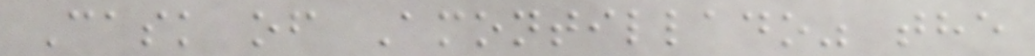Cask of Amontillado" the
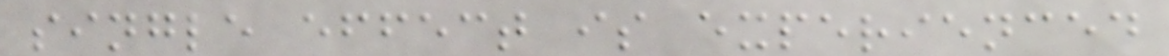single effect is experienced
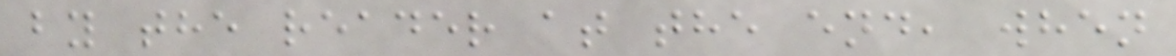by the reader at the end, when
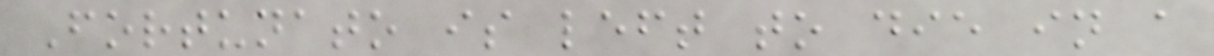Fortunato is left to die in a
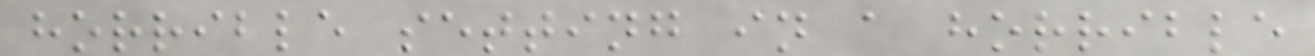horrible setting in a horrible
